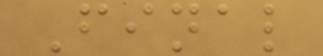Final
